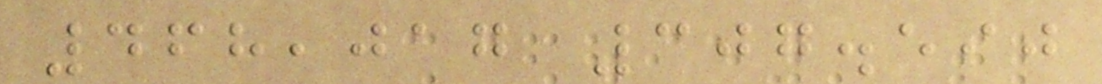468,017 307.590
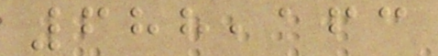688,163
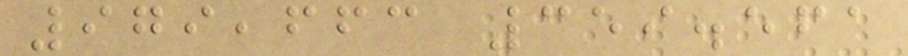979,663 359.561
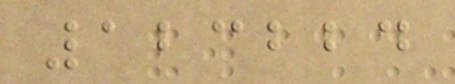123224
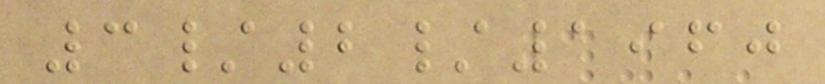3/2/1960
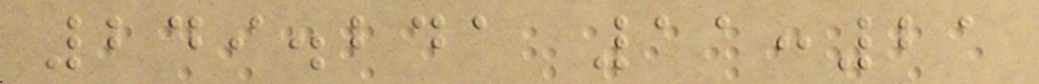249.241 11:21
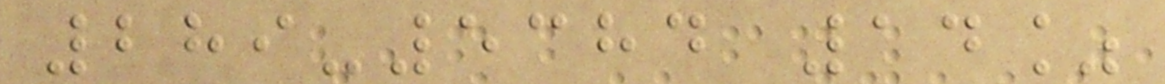289-5384 14%
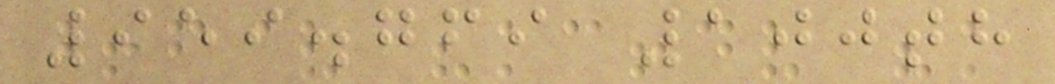959.769 100th
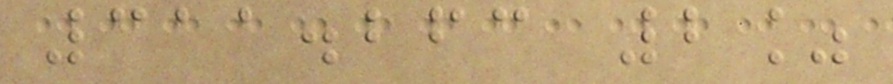311.263 2%
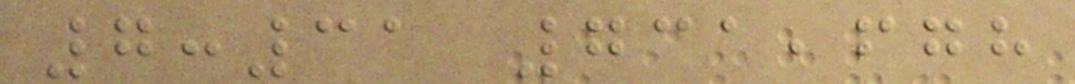7:31 731,678
